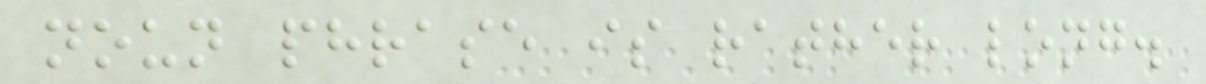noun phrase is rather long.
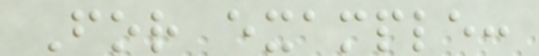For example:
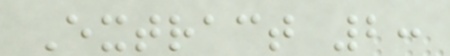Extract 2:
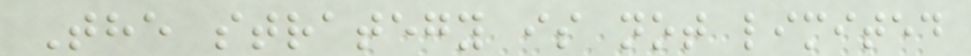The strategy is not limited
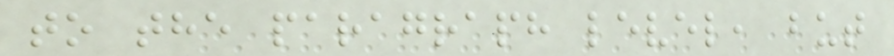to the paragraph level, but
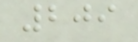209
